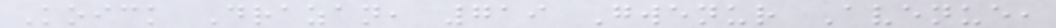Koick Drazan, 719 Gwenur Avenue,
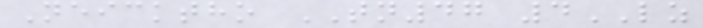Neicktho TN47 4LZ
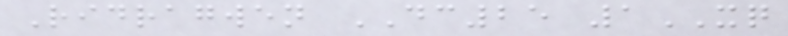Ridragwen DC25 1XQ
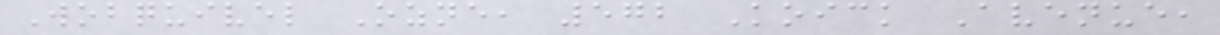Wobquivel Ozne, 572 Koick Avenue,
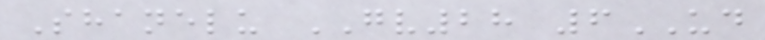Shanelu GV28 6UD
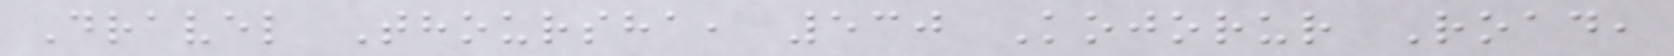Dravel Thoursha, 530 Kojorur Road,
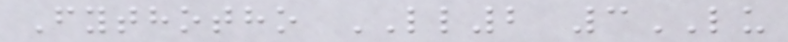Fythotho LL2 3LU
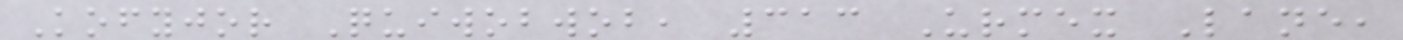Kofyjor Quiwobwob, 313 Urmex Lane,
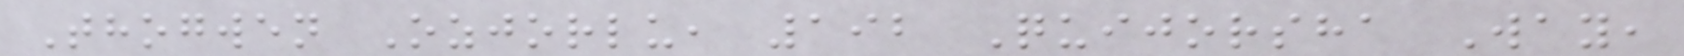Thogwen Ozjorlu, 192 Quijorsha Way,
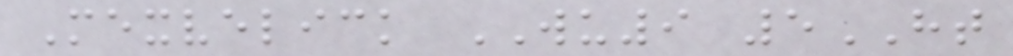Mexvelick WU9 5HT
